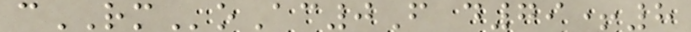cRMoAc0F d79+8
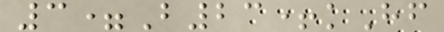3=B23+kHf
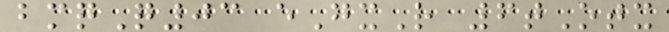bmqQ03 eGxR 6tOtx
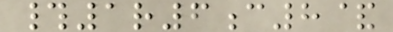#1r6c8&
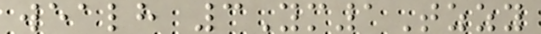wealh 3Ym1Tzzy
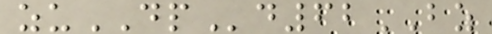zuDPd62BZ
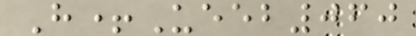H+Ueeb060
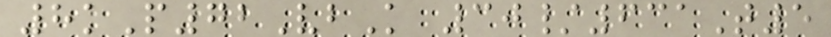8kP72VbK 30/631T5
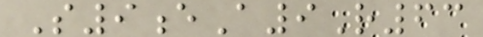S9eA9R63
